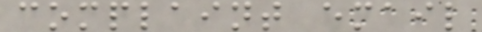complaint email
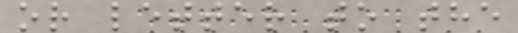or letter to the
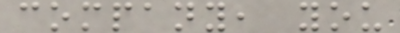company, you
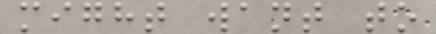might want to
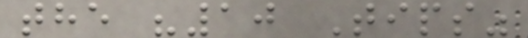the "10 Tips"
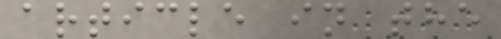article in the
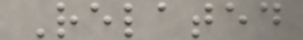Related
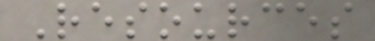Resources
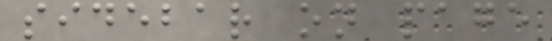sidebar on page
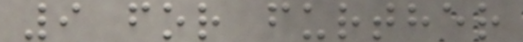9 for further
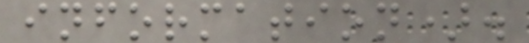information).
